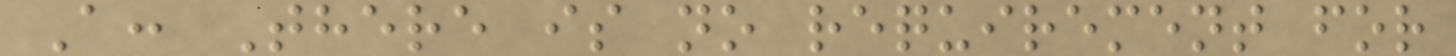A: There is no requirement for
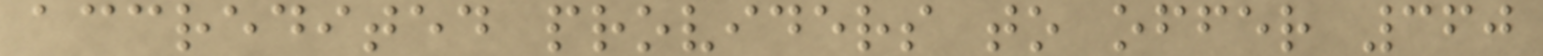accredited providers to offer 360
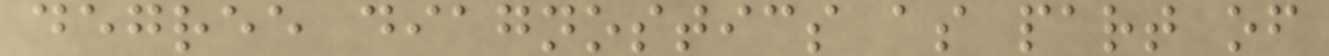degree diagnostics as part of
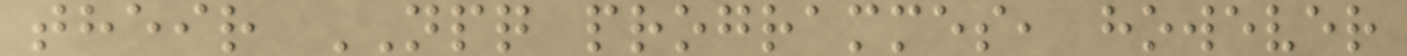their NPQ programmes, however
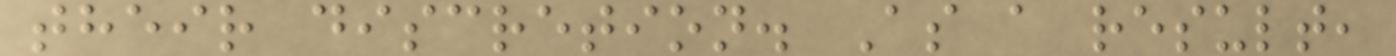their discretion. As a result,
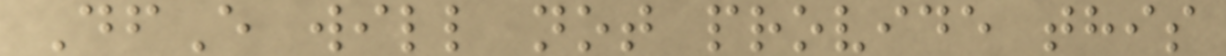DfE will not provide this
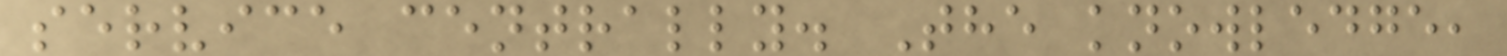service centrally. The knowledge,
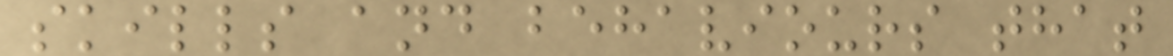skills and behaviours that
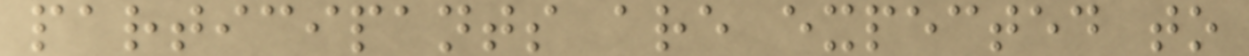participants are expected to
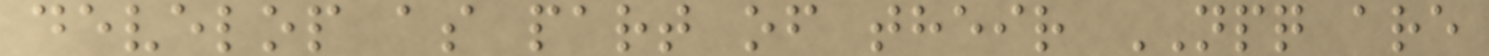develop as part of their NPQ are
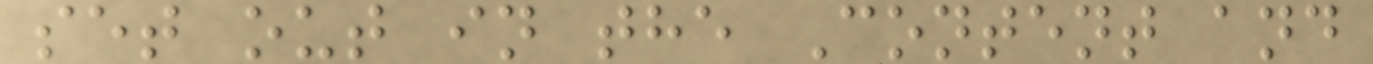set out in the Content and
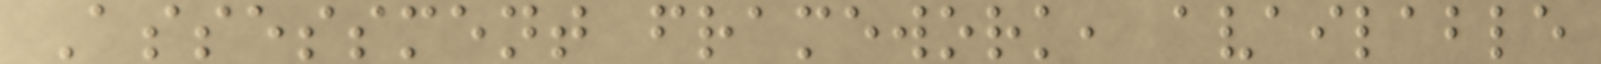Assessment framework, available
